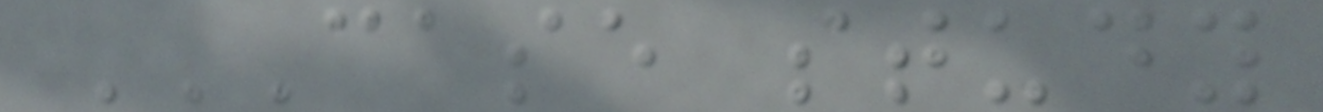CASE STUDY
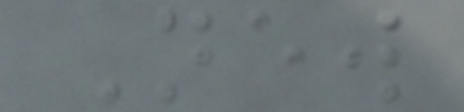New
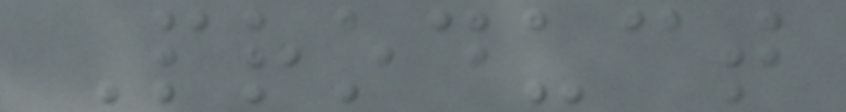Product
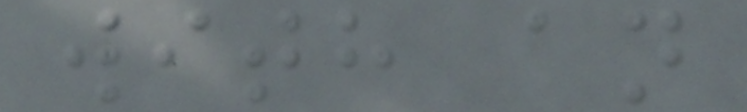with an
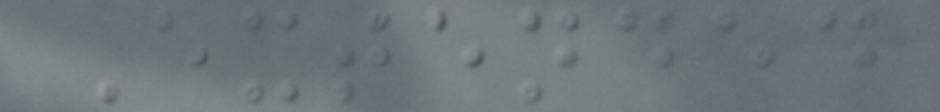Extended
